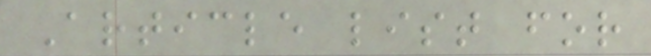Article list for
